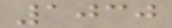1030
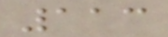113
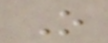O
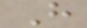H
